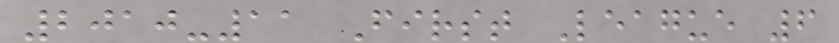2010-11 First League 6
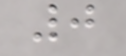0
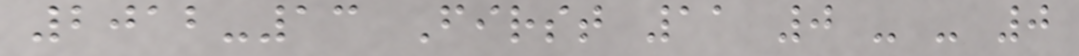2012-13 First 11 0 - - 0
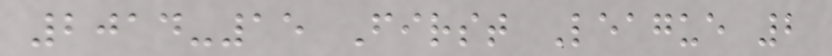2014-15 First League 2
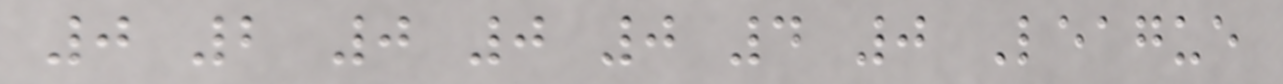0 2 0 0 0 4 0 League
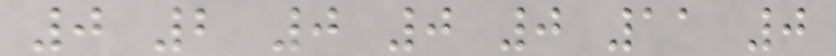0 2 0 0 0 11 0
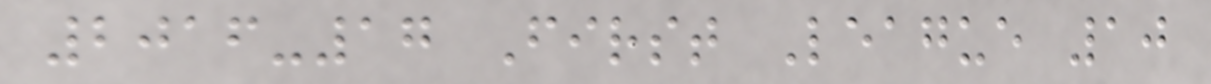2016-17 First League 10
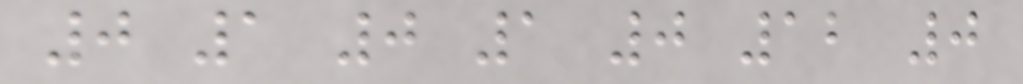0 1 0 1 0 12 0
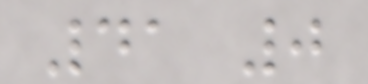41 0
